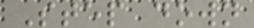Step down
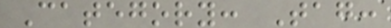Category: Tag:
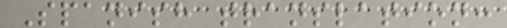Spanish translation:
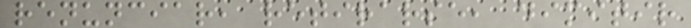renunciar, retirarse, dimitir
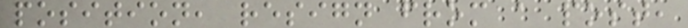position, resign from a post,
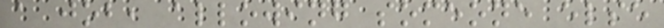a job, allowing someone else
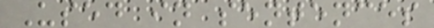Used in sentences
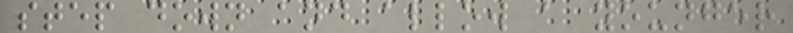step down and allow a younger
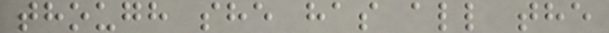though she has all the
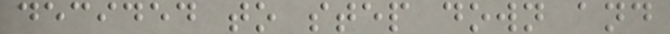decided to step down and
